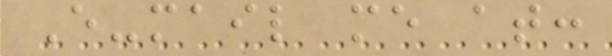E-mail me at:
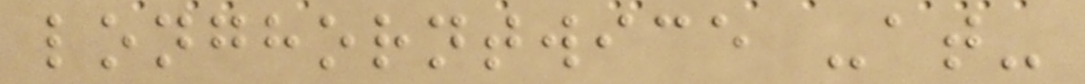longhorntwice -at-
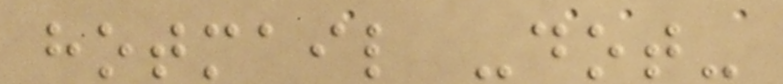hotmail -dot-
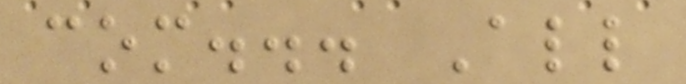com... All
